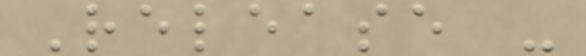Release -
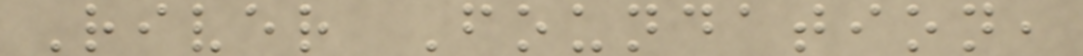River Foundation,
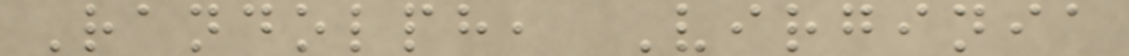Randolph, Virginia
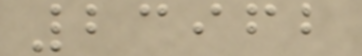23962
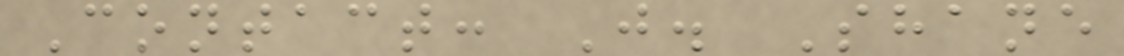Contact: J. Shane
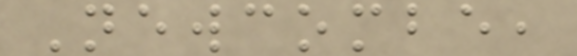Newcombe,
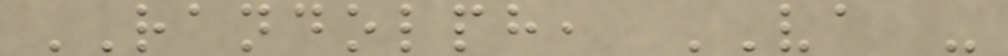RANDOLPH, VA -
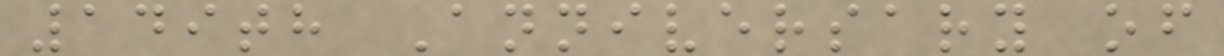149th Anniversary of
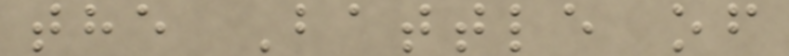the Battle of
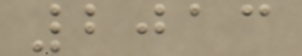2013
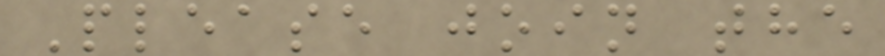Please join the
